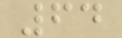64
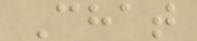Chat
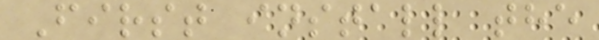First install the
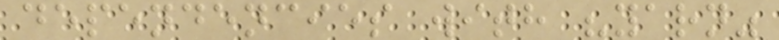dependencies with "yarn"
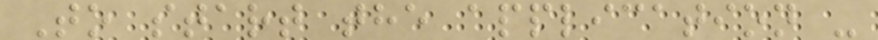To start the application -
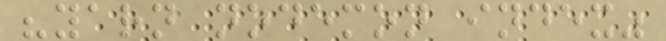"yarn nodemon index"
